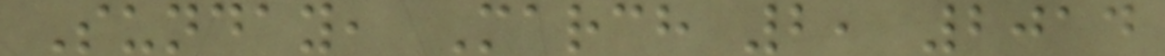Sunday, March 2, 2014
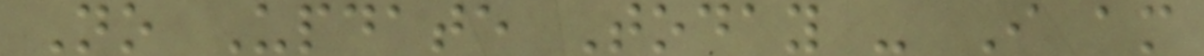No Update Today - I am
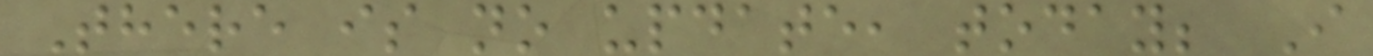There is no update, today; I
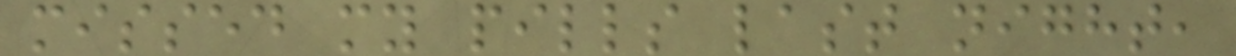missed my pills last night,
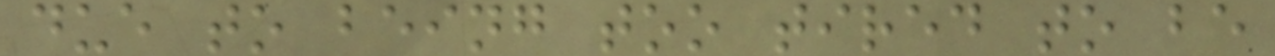due to being too tired to be
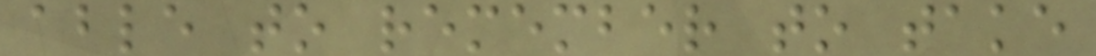able to remember to take
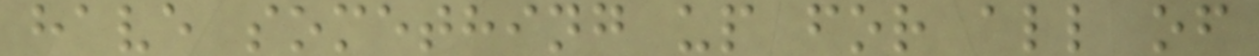have something up for all of
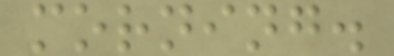morning.
